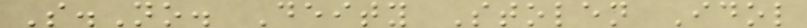S.No. Deity Stolen Idol
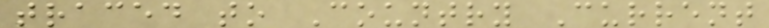traced to Country Current
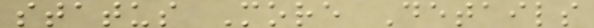status More Details
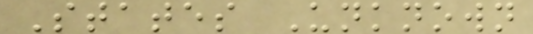States Unknown
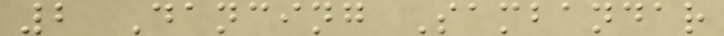2 Dancing Sambandar
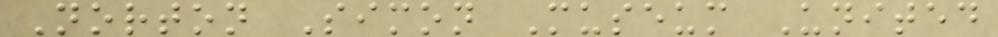Norton Simon Museum United
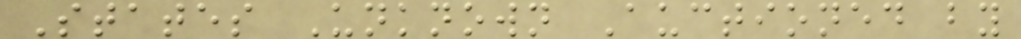States Unknown Auctioned by
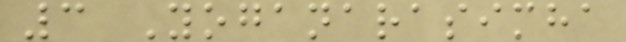3 Yoganarasimha
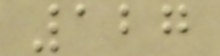127
